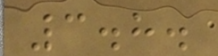3.8.
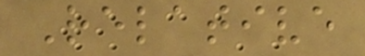Relative
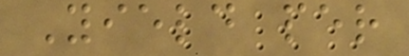Yield per
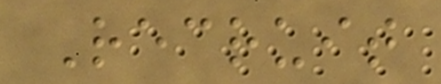Recruit
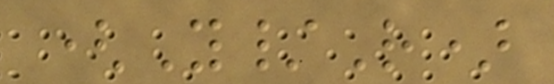(Y/R)
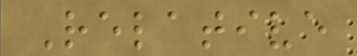Relative
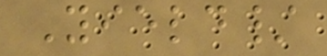Yield/
